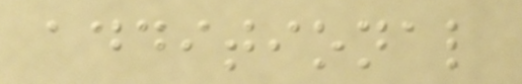additional
